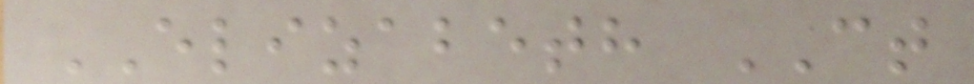ELIZABETH CT
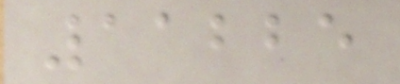11225
